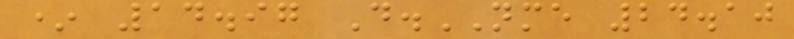* 14.97 D.NME 24.10
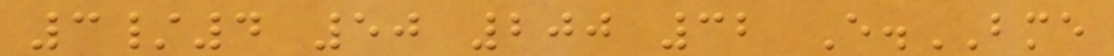3/4 50 200 32 E.BME
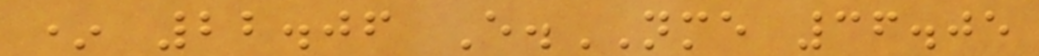* 22.06 E.NME 36.05
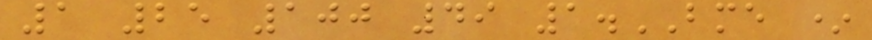1 25 100 49 1.BME *
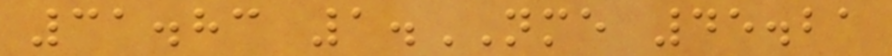31.83 1.NME 45.21
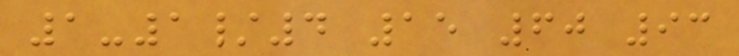1-1/4 15 60 93
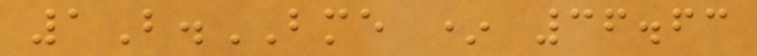1B.BME * 36.63
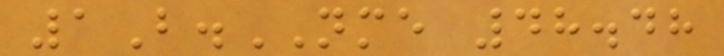1B.NME 48.48
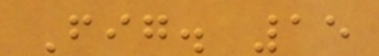Fig. 15
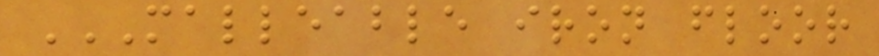MALLEABLE IRON FLOOR
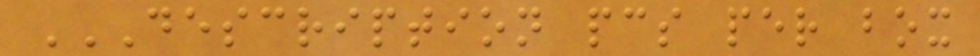DESCRIPTION PCS PER BOX
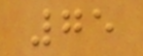75
